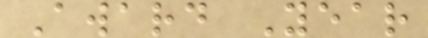Award Year
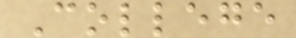College
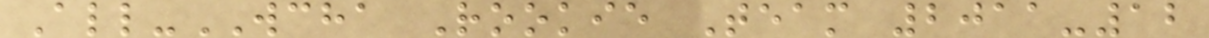All-WCHA Rookie Team 2011-12
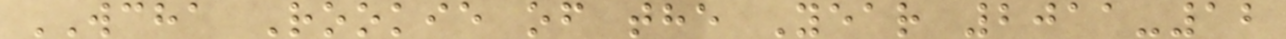WCHA Rookie of the Year 2011-12
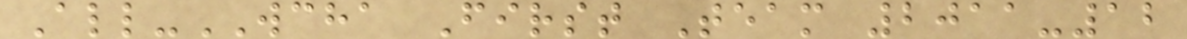All-WCHA First Team 2011-12
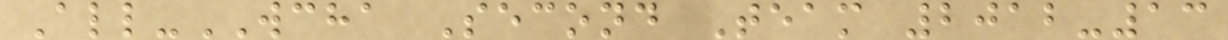All-WCHA Second Team 2012-13
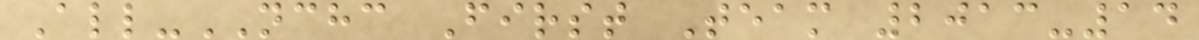All-NCHC First Team 2013-14
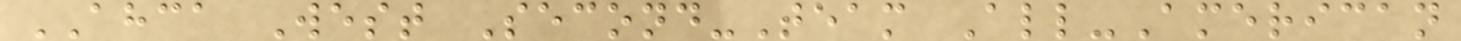AHCA West Second-Team All-American
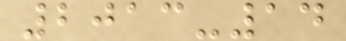2013-14
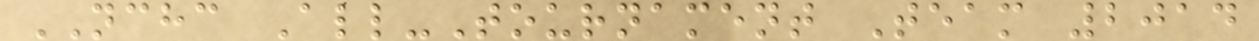NCHC All-Tournament Team 2014
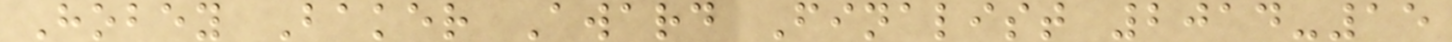Hobey Baker Award Finalist 2014-15
